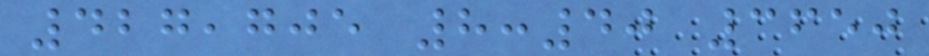427,705 8:40 3650
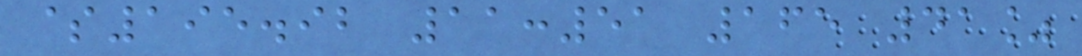$195.92 11:51 165 41%
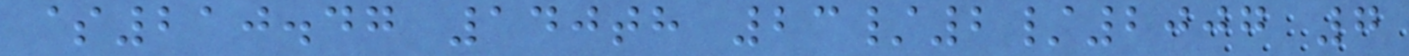$210.47 140th 23/2/2007 7
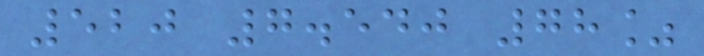520 7.540 78%
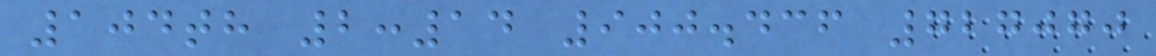104th 2:14 900.436 727070
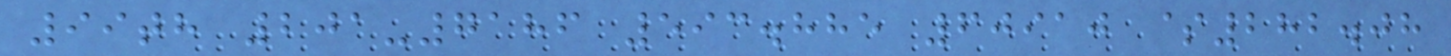99th 201-7186 593.885 60910 $282.08
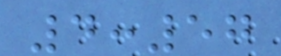4:57
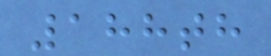188th
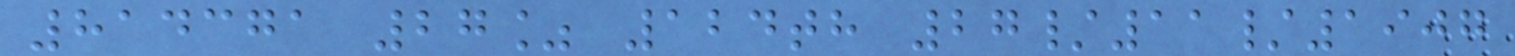814371 27% 124th 27/11/1907
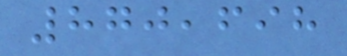870,698
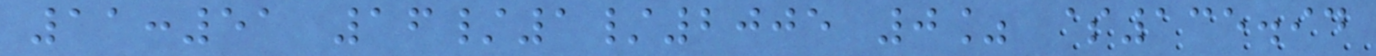11:51 16/1/2005 0% $135.94
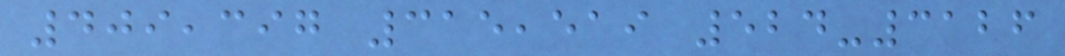409,397 315,519 524-3126
